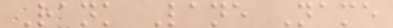Rank Lane Name
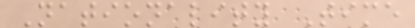Nationality Time
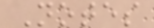Notes
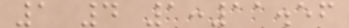1 4 1:11.56
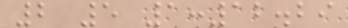2 5 1:12.29
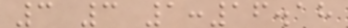3 3 1:16.18
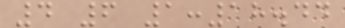4 6 1:18.44
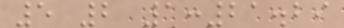5 2 1:21.29
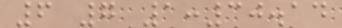6 7 1:30.14
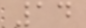14
